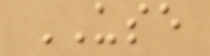USE
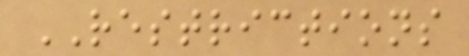RESTRICTIONS
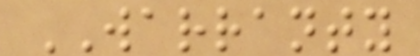WARRANTY
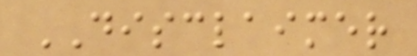DISCLAIMER
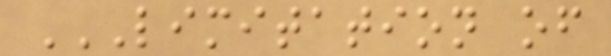LIMITATION OF
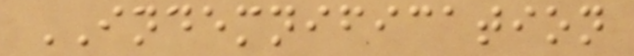INDEMNIFICATION
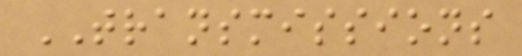TRANSMISSIONS
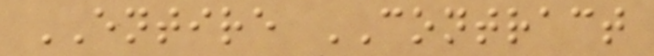ENTIRE CONTRACT
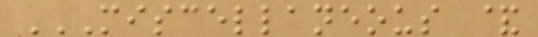MISCELLANEOUS &
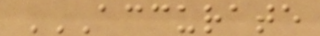ACCURATE
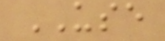USE
